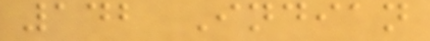142 Indian
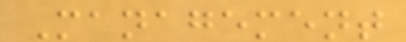Management
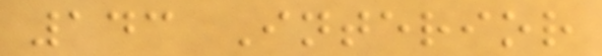143 Interior
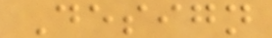Design
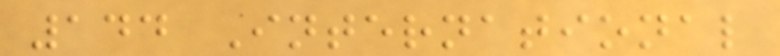144 International
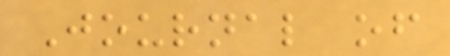Journal of
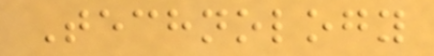Technology
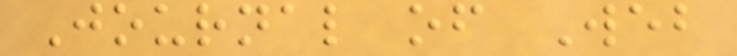Journal of Web
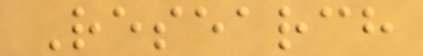Research
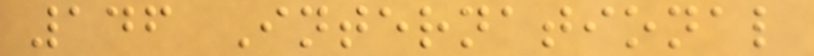146 International
